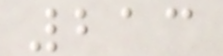213
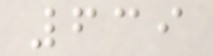639
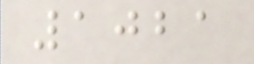1021
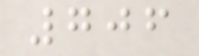706
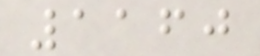1160
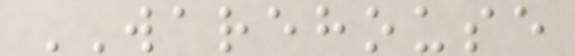WAREHOUSE
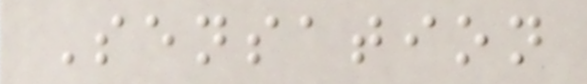Sensation
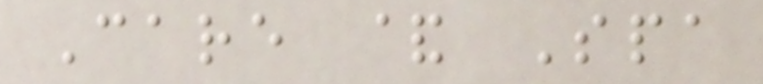Care & Spa
